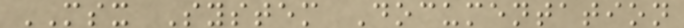MSX System Documentation
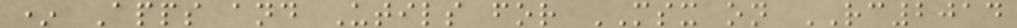* Apps and Utils for MSX on RC2014
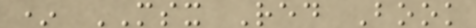* MSX Red Book
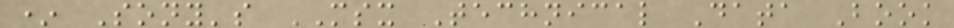* Sony's MSX Technical Data Book
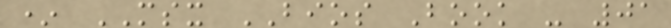* MSX BIOS Book - 01
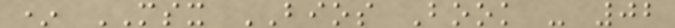* MSX BIOS Book - 02
